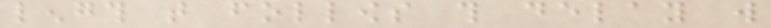length that follows this delay will
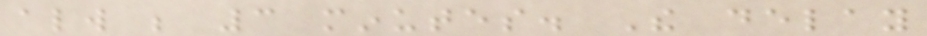always be 3 minutes. The delay
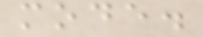mode.
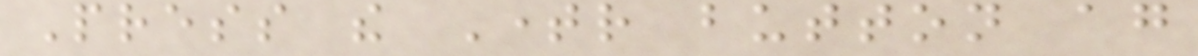Press the Timer button again
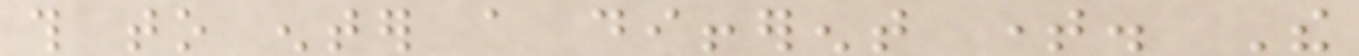this to enter a different time. The
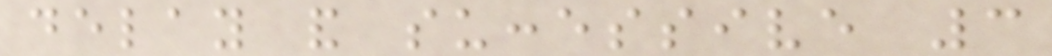delay and successive 3
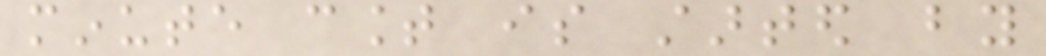minute count is started by
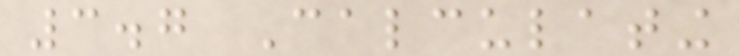3.7 Calculating
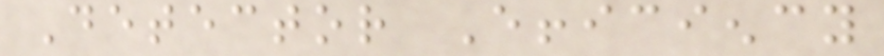Detector Efficiency
